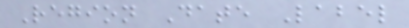Region Date Label
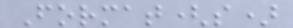Format(s)
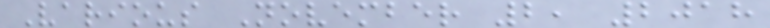Various November 2, 2018
